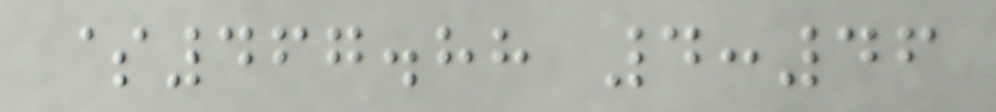$467.88 4:46
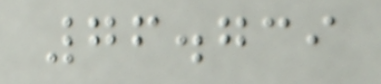76.739
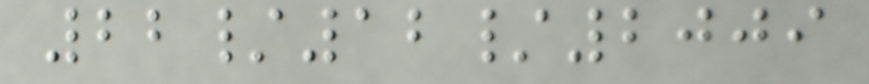22/12/2009
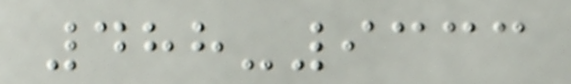488-9333
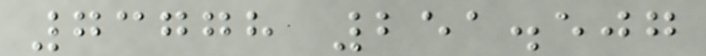73778 251.507
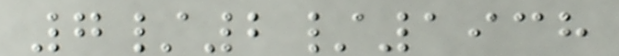7/2/1938
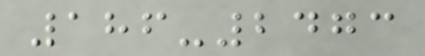186-2473
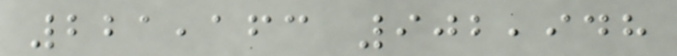221,163 902,948
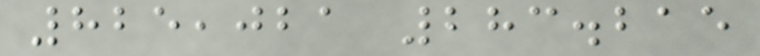825,021 283.215
